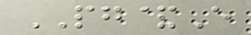PG&E
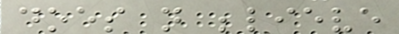does not believe
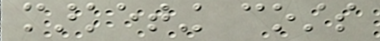marketing costs
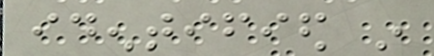identified in
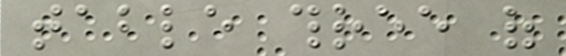table three of
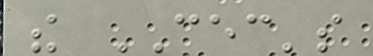the CEC's
